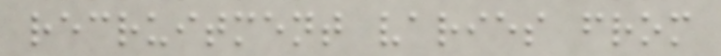recruitment varies from
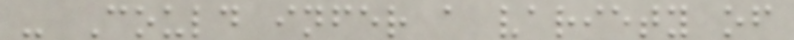- Could infer a variety of
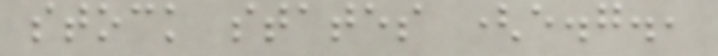stock states (e.g.,
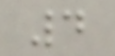4
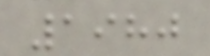1980
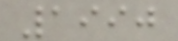1990
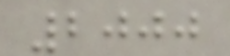2000
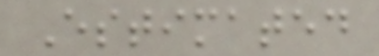Estimated
